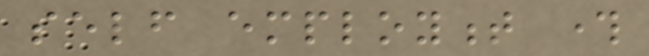self employment through
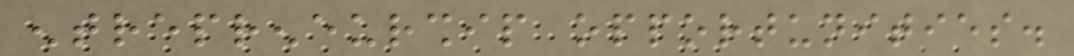entrepreneurship opportunities.
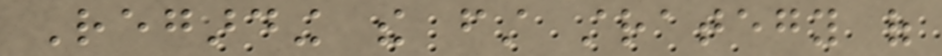Regarding the first strategy of
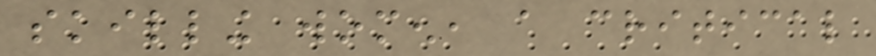skilling women, a critical
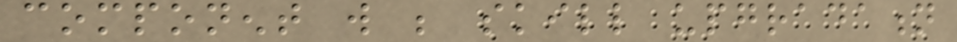component will be skill upgradation
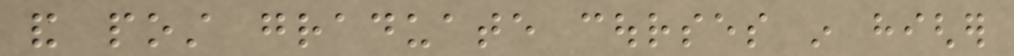and post graduate courses in higher
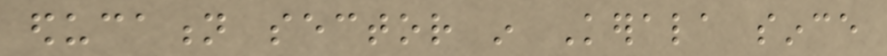education sector in Kerala since
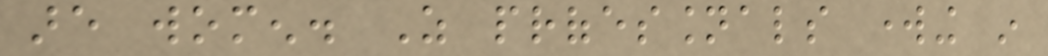are women. As professionals working in
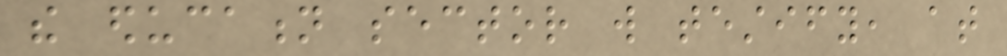the education sector will testify, at
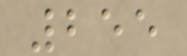255
